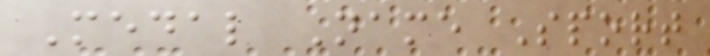Medal Name Sport
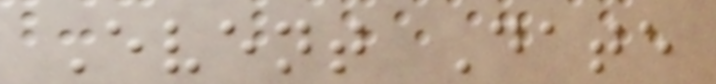Event Date
